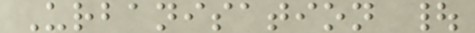Urbanisation |
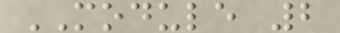MODULE 2
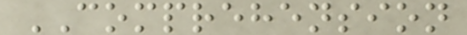COMPREHENSION
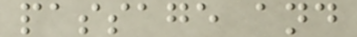passage and
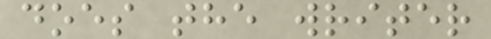does the writer
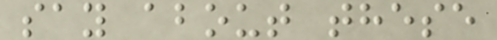say about these
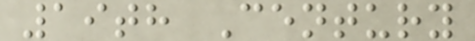19th Century
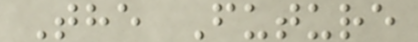The Future
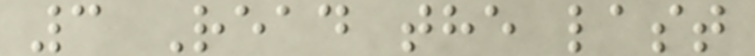3 Read the last
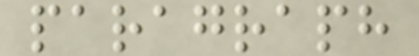paragraph
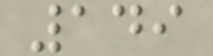149
